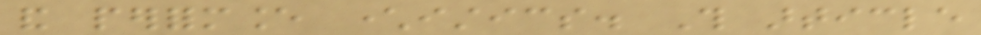and performance characteristics. This article
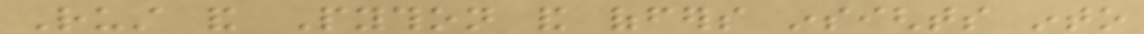Rust and Python and offers insights into
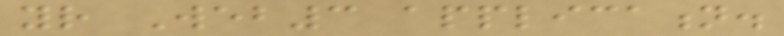your Web3 application.
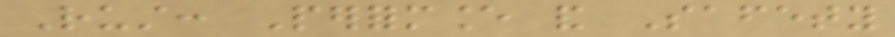Rust: Performance and Safety
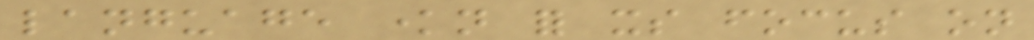language known for its focus on
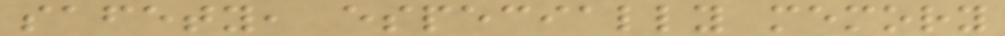safety, especially memory
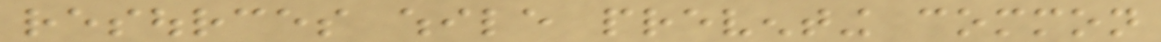resources while preventing common
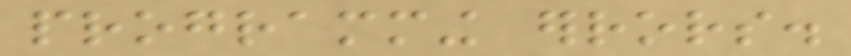programming errors.
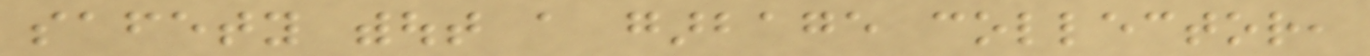safety without a garbage collector,
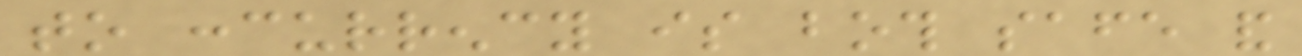to concurrency is both safe and
